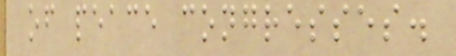of peace congresses.
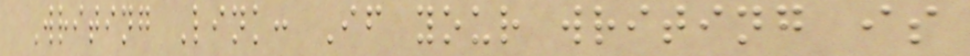Writing Link: If your writing is
